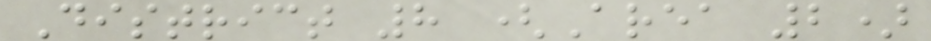District 8 (Area 2)
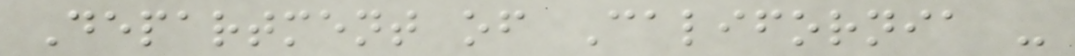Department of California -
